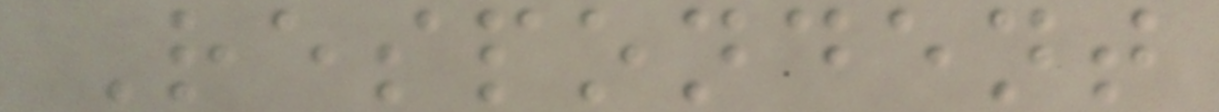Respondent
